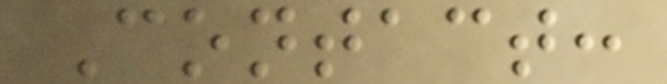Contact:
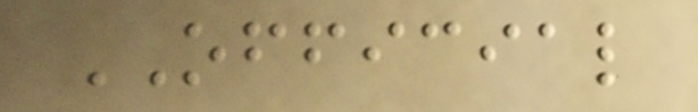OFFICIAL
